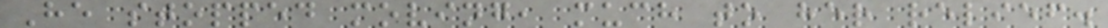He stopped moving, much to her relief.
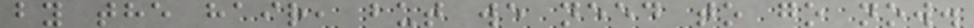by the hair, but we need to go now.
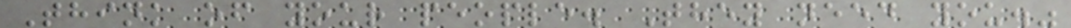Think of your people. They need you."
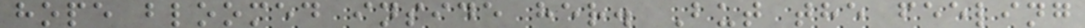hope bloomed inside her. But the feeling
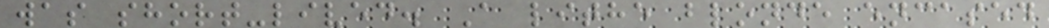was short-lived. A lithe blonde encased
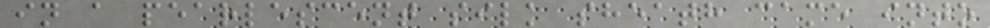in a pearlescent silk sheath came into
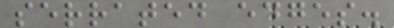serrated edges.
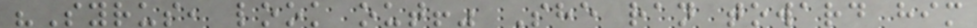"Syrus, look out!" She ran toward him
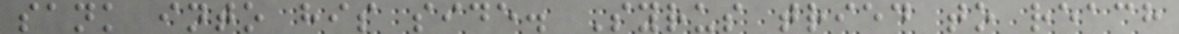sank into his side. Syrus tried to reach
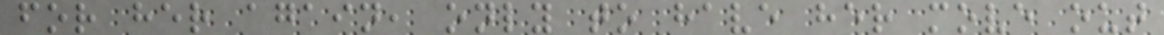for her again, only to have her move out
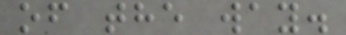of the way.
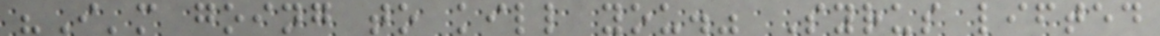"I'm going to kill you." Syrus lifted
